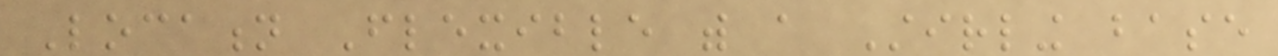Location Flexible with a Stirling base
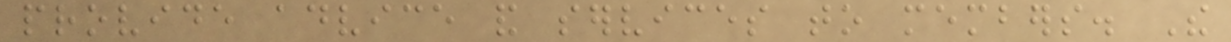provide advice and services to members. The
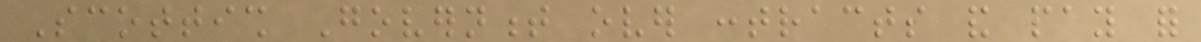Scottish Government over contracts and pay for
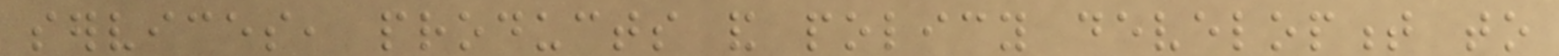services, products and policy development to
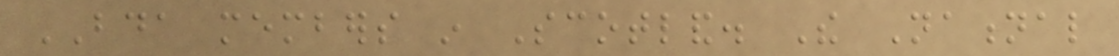BDA members in Scotland. The National
